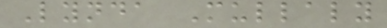Lynda Mullaly
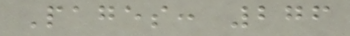Pages: 276
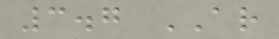3.7 AR
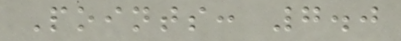Points: 7.0
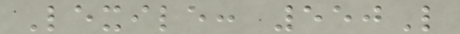Lexile: 550L
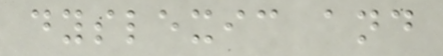dyslexic and
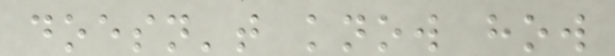doesn't know how
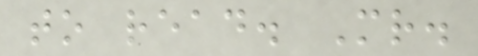to read. Mr.
